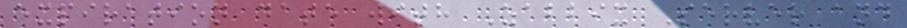expiration date with Zabbix Server and
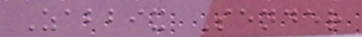Zabbix Sender
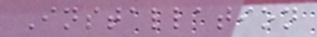Installation
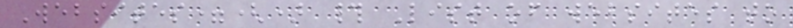Websites=() # List of websites to
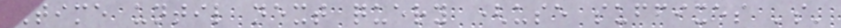Time until next query (use suffixes 's'
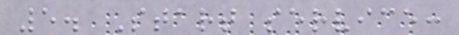5. Start service:
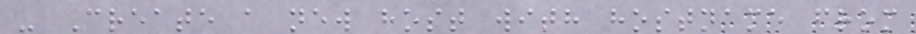- Create a new host with hostname from
